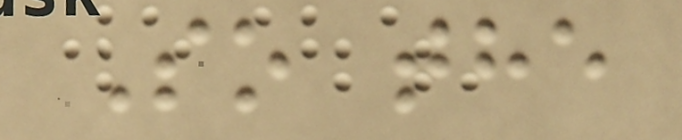So the
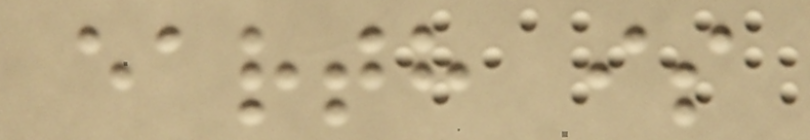earth is
